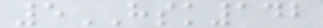5HSK142
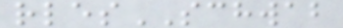rlesSCHWAB
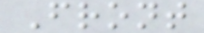Front
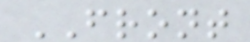FRONT
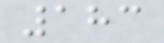183
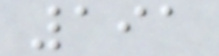191
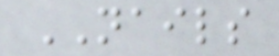NAILS
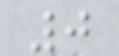0
